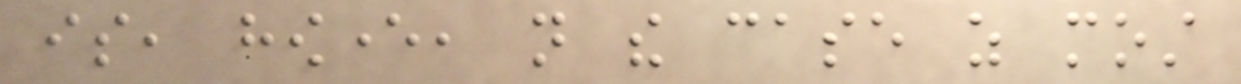is, however, not the case as most
